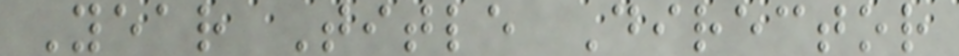Year Title Director
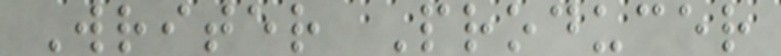Writer Producer
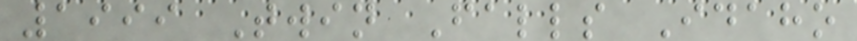1999 Twin Falls Idaho
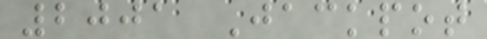2001 Jackpot
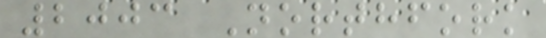2003 Northfork
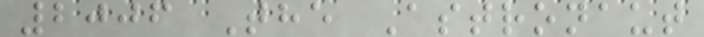2006 The Astronaut
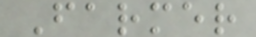Farmer
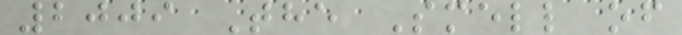2009 The Smell of
